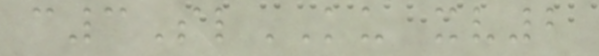c3SlKU xv2
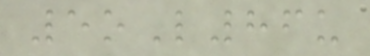5oL86u
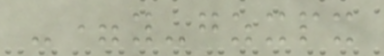-=y-gzxpx
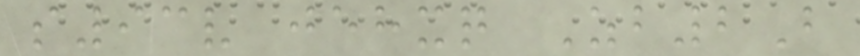s93v jehxq Zb2B
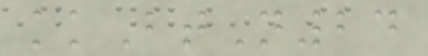kkBtN24
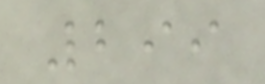299
